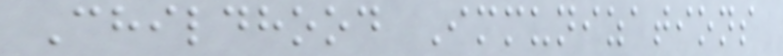Childhood Immunizations
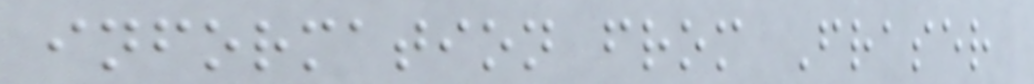information from Fraser
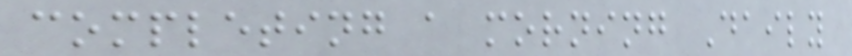completing a morning Daily
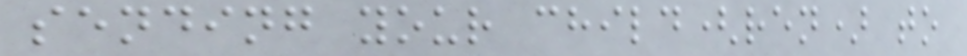sending your child(ren) to
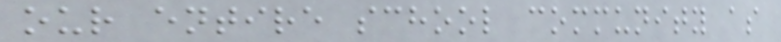our entire school community as
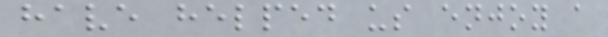have helped us enjoy a
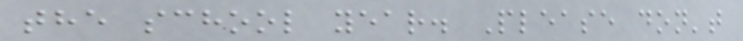the school year. Please don't
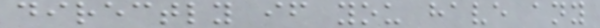directly if you have any
